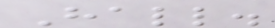Hall.
